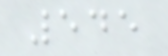545
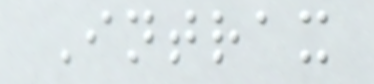Intrax
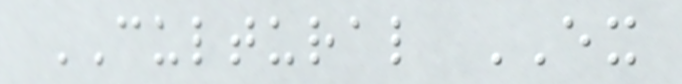CULTURAL EX
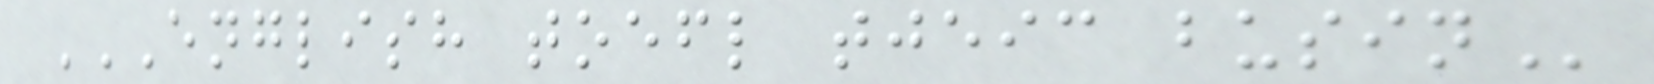ENGLISH TOEFL TJEIC BUSIN
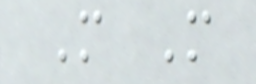M M
